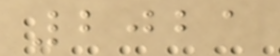2021
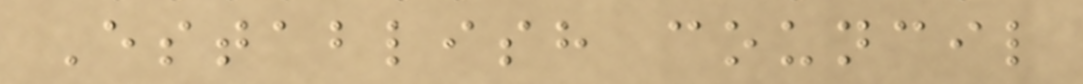Establish council
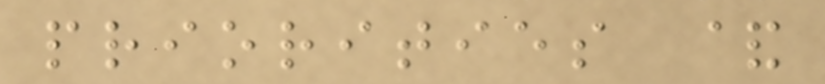priorities &
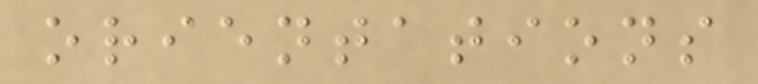orientations
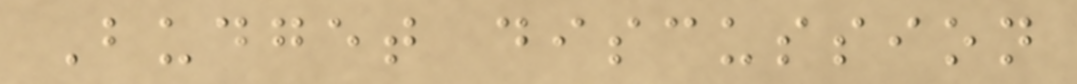Budget discussion
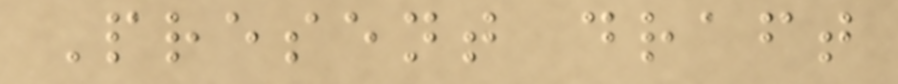Present draft
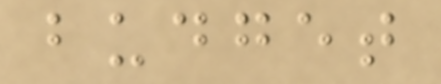budget
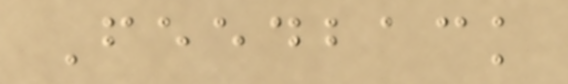Feedback
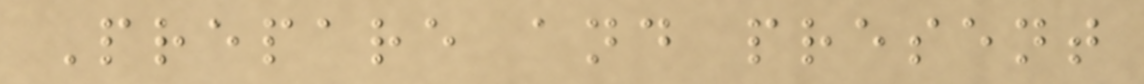Prepare and present
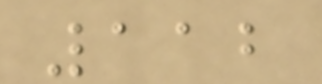112
